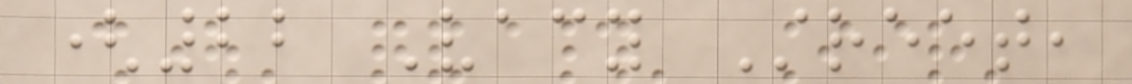(22 Vacy Street,
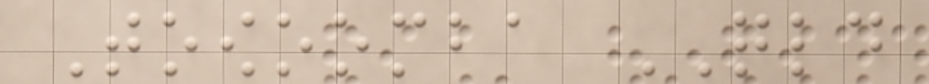Toowoomba QLD
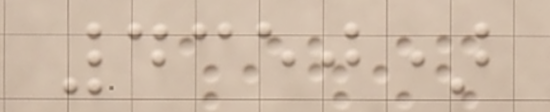4350)
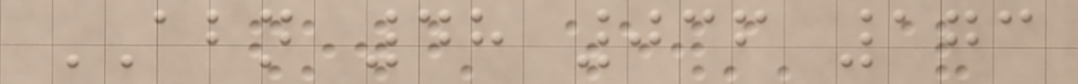ABN 48 036 173
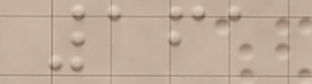161
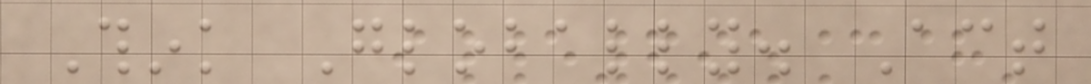Think Globally. Act
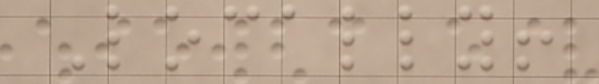Locally!
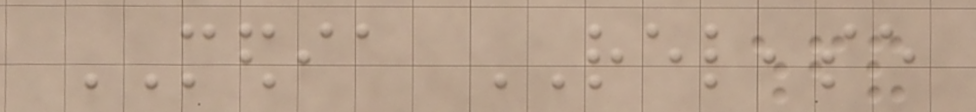MEDIA RELEASE
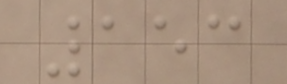153
